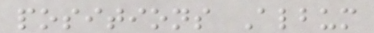positions Album
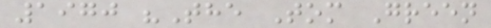1970 "The Tom Green
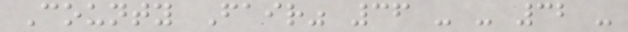County Fair" 36 - - 32 -
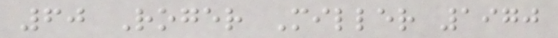60 Roger Miller 1970
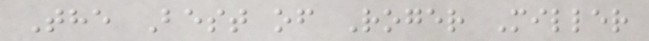The Best of Roger Miller
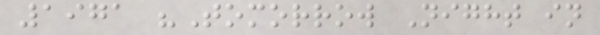1971 "Tomorrow Night in
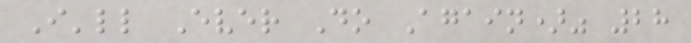I'll Ever Do Again)" 28
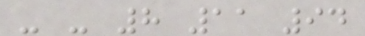- - 8 11 94
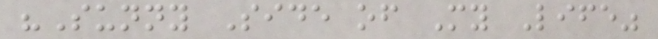"Sunny Side of My Life"
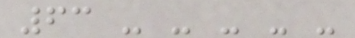63 - - - - -
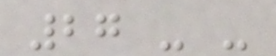27 - -
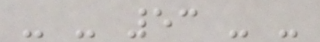- - 53 - -
